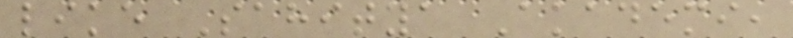like Sahitya Akademi,
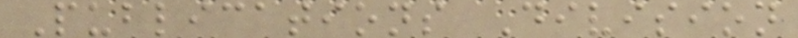Publications Division
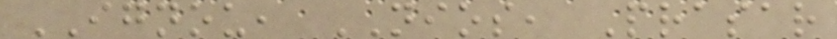IGNOU, NIOS, Prasar
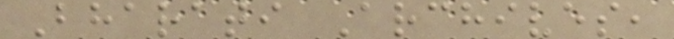Bharati Archives,
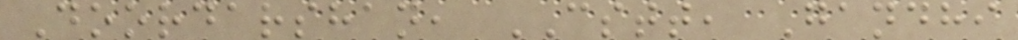Doordarshan, CSTT, Gandhi
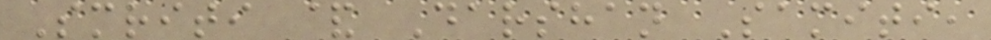Smriti & Darshan Samiti,
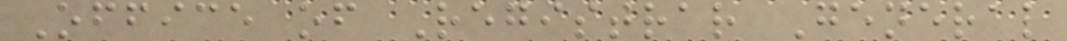Office of Registrar General
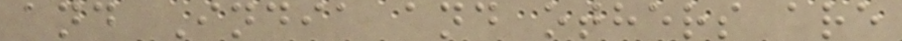and India and others are
